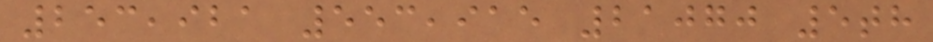253,921 553,915 21070 5th
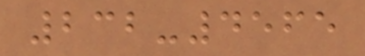232-4565
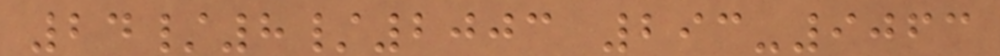24/8/2003 293-9063
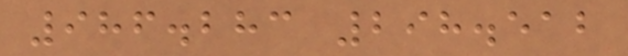986.283 298.512
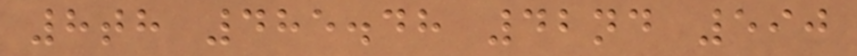8th 485.48 42nd 590
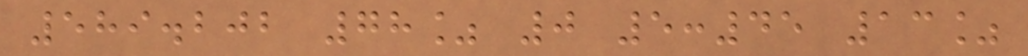589.202 78% 0 5:45 13%
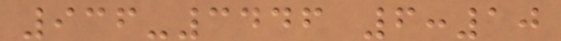936-3446 6:10
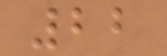22
